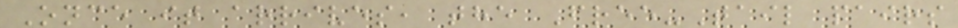Once it arrives, the Free-Tail pairs
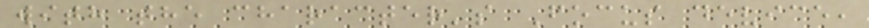with the character's Focus device,
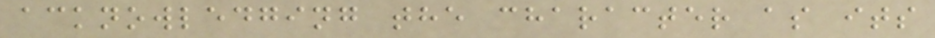acknowledging the character as its
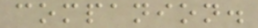companion.
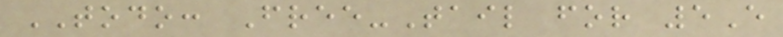TODO: Free-Tail for 5E
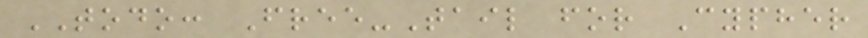TODO: Free-Tail for Cypher
